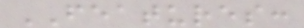FEATURES:
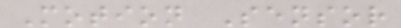Motion Sensor
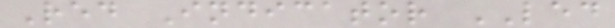Red Indicator LED
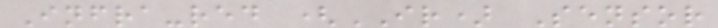Infra-red (IR) Sensor
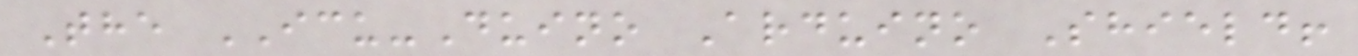The ICU-Duino Arduino Shield!
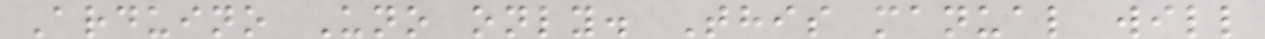Arduino Uno only. This manual will
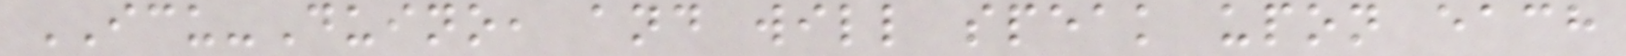ICU-Duino, and will speak upon each
